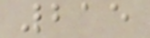215
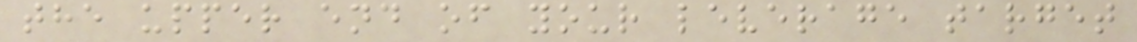the upper end of your leverage target
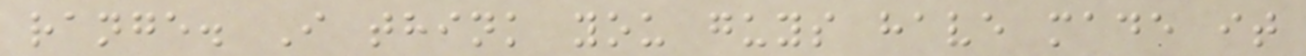range. I think you guys have made it
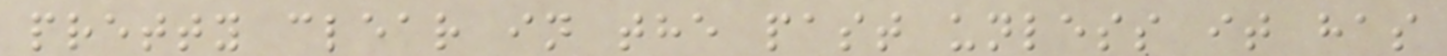pretty clear in the past unless it has
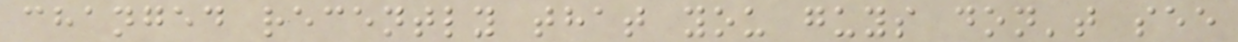changed recently that you guys don't see
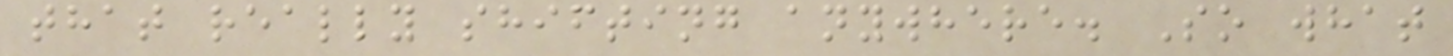that really shifting anywhere. So what
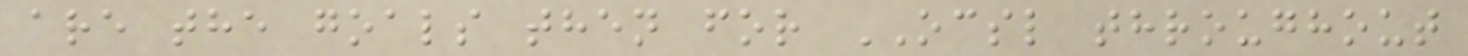are the goals then for OCSL throughout
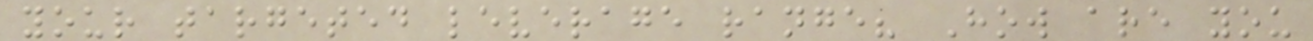your targeted leverage range? How are you
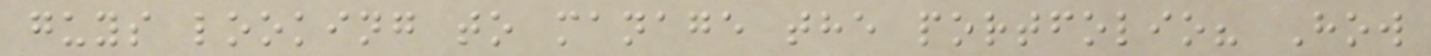guys looking to manage the portfolio? How
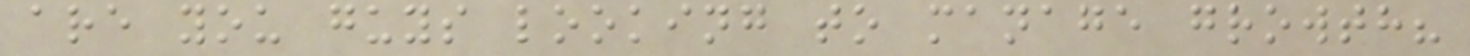are you guys looking to manage growth?
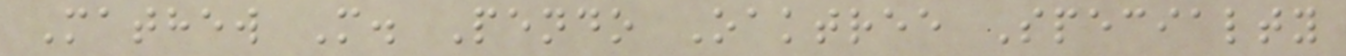Mathew M. Pendo Oaktree Specialty
